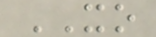XO
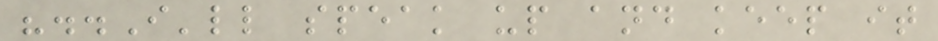"..I'll speak up and keep it
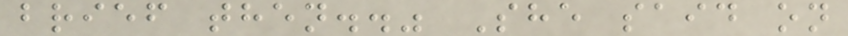brief then.." She said on
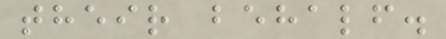their behalf.
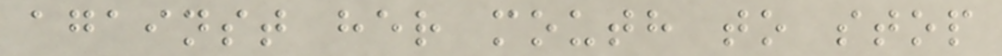against her mouth to stop
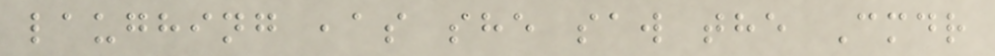laughing ,as she saw the Cmdr
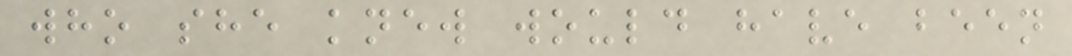who she knew would have been
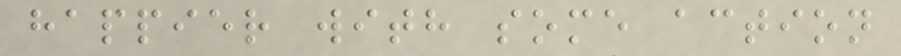happier with some action
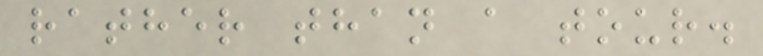rather than a tour.
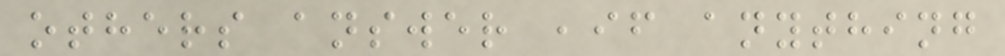others answer ,if anything
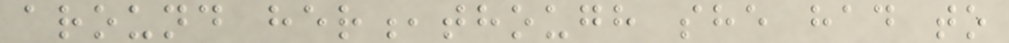around her,though she had to
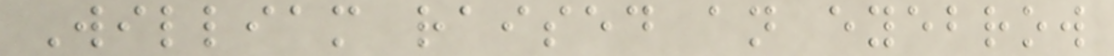William raised an eyebrow
